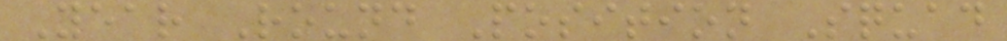Year Round Position Squad
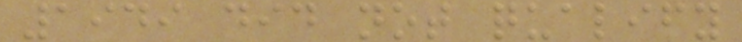1949 did not qualify
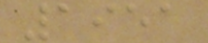1951
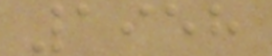1958
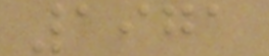1971
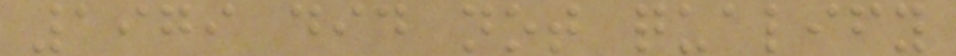1979 did not qualify
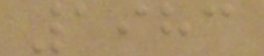1983
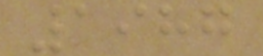1987
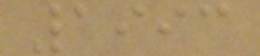1993
